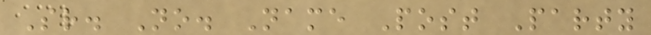Sr. No. Name Post Party
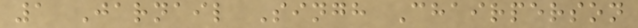1 Jarnail Singh Chairperson
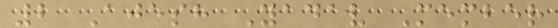2 Ajesh Yadav Member
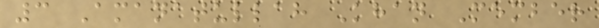3 Amanatullah Khan Member
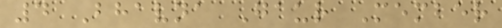4 Bhavna Gaur Member
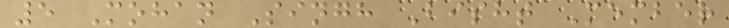5 Mohan Singh Bisht Member
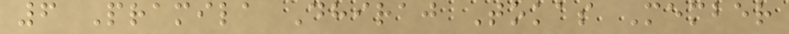6 Pramila Dhiraj Tokas Member
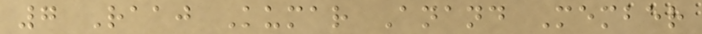7 Raaj Kumar Anand Member
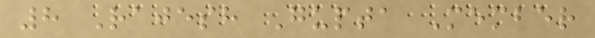8 Rajesh Gupta Member
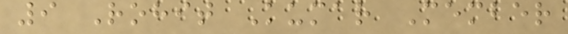9 Rohit Kumar Member
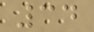34
